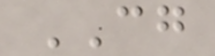CG
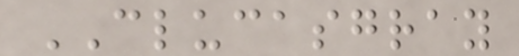CLUCASGRAY
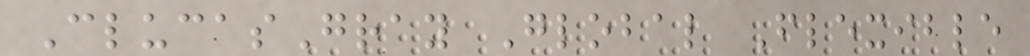ClucasGray Global Flexible
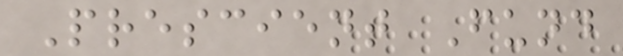Prescient Fund
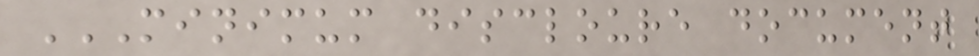MINIMUM DISCLOURE DOCUMENT
